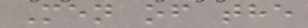Men of the
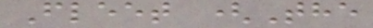Fleet (The
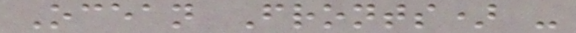Ocean Fronts) -
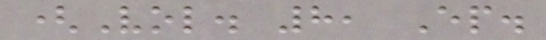(Vol. 8, Ep.
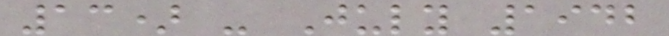13) - July 1942
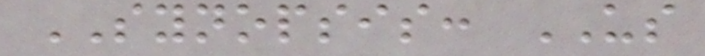SYNOPSIS: US
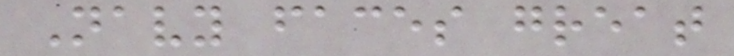Navy faces great
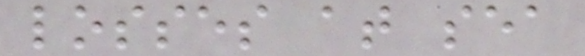losses at sea
